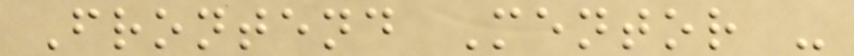Frontend Mentor -
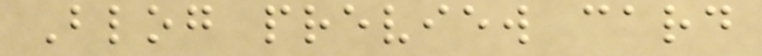Blog preview card
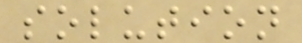solution
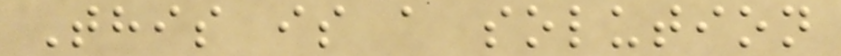This is a solution
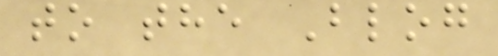to the Blog
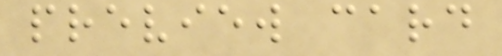preview card
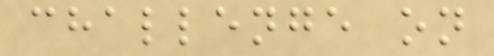challenge on
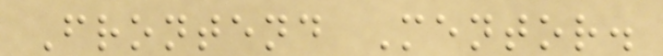Frontend Mentor.
